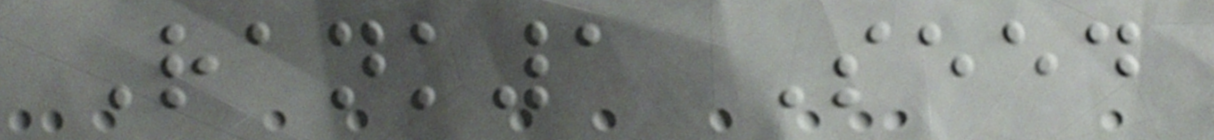Rank1 Seed
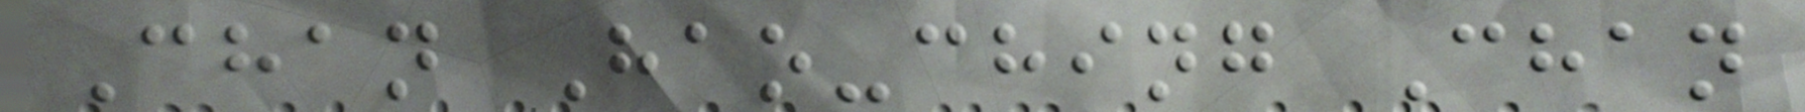Chan Hao-ching Chan
